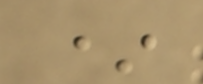*
